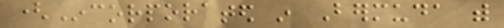(Incorporated in Bermuda with
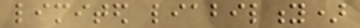limited liability)
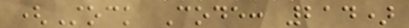(Stock Code: 214)
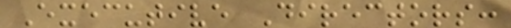Executive Directors:
